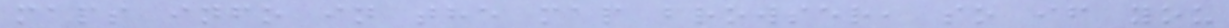maps info in the map browser, so if you
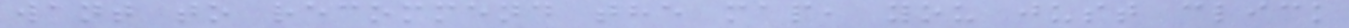want to recommend the map, you just click
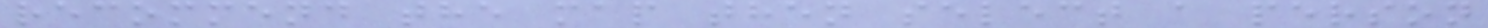recommend the map then select a person
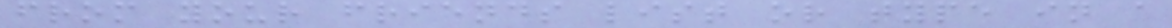from your friends list or type in a
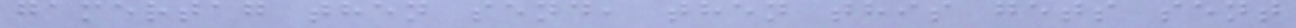gamertag then send, then this gets sent
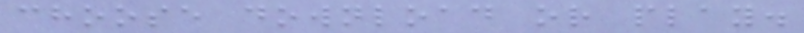choose download or play.
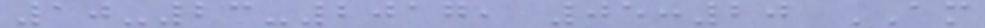10-23-2017, 05:20 AM
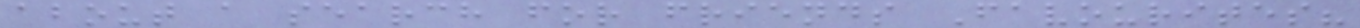about a search for friends Favourites?
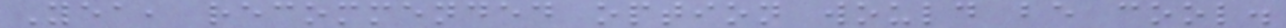Yea, recommended option would be cool.
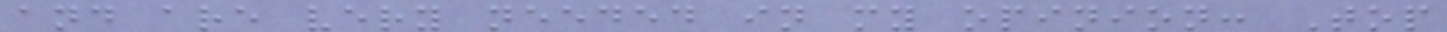and are very needed in my opinion: Top
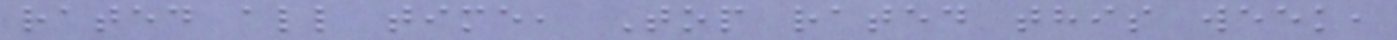rated all time, Top rated this week,
